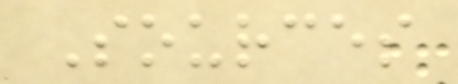Sources
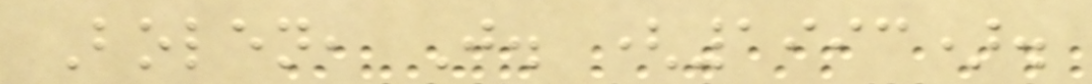Bolen, J. (1993).
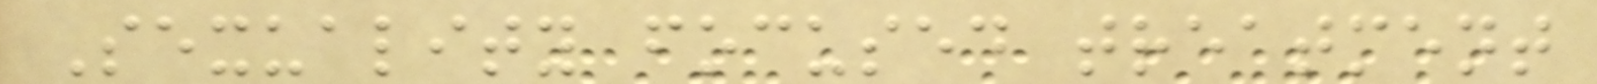Sexuality focused treatment
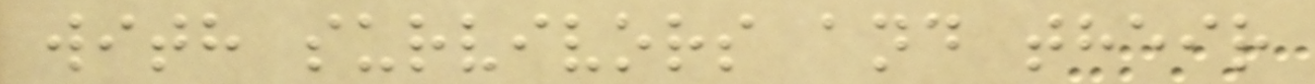with survivors and their
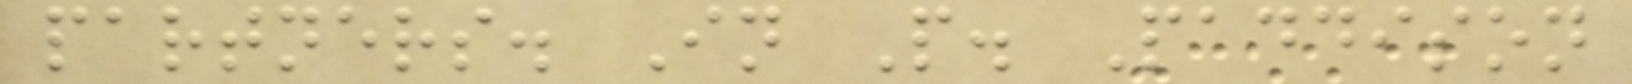partners. In P. Paddison
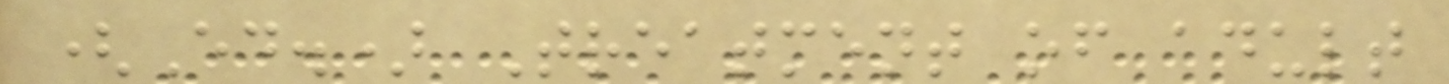(Ed.) Treatment of adult
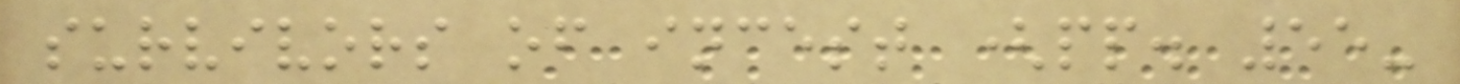survivors of incest (pp. 55-
